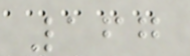167
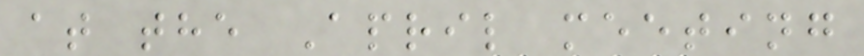at the April meeting
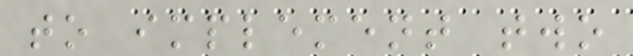to implement two
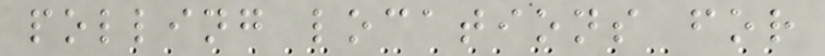polling locations for
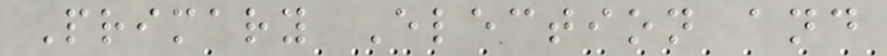Primary Election and
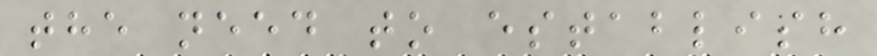the need to establish
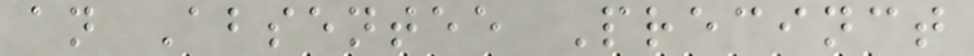an Absentee Precinct
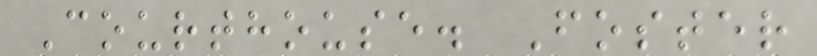Courthouse. Foster
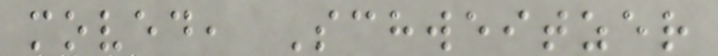moved, Schweitzer
